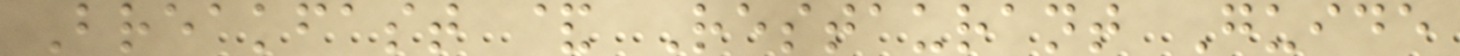Breakfast & Restaurant Guide
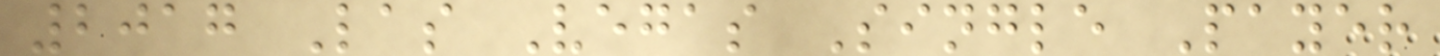2017 Las Vegas Single Payer
